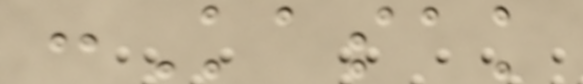:Kasak
